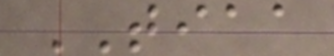TIAA
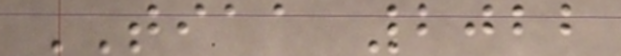TIAA 2022
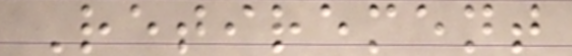Retirement
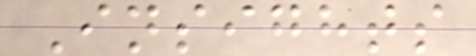Insights
